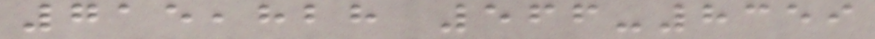715,828 566-8359
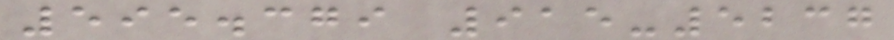595.379 915-5237
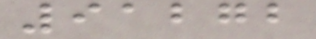91272
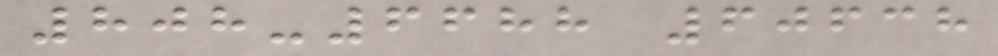808-6688 60638
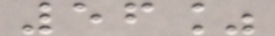56%
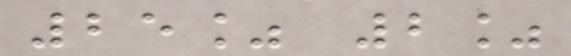25% 2%
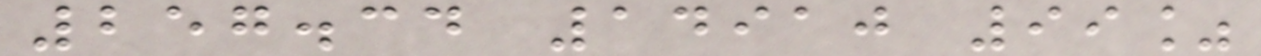257.34 14910 99%
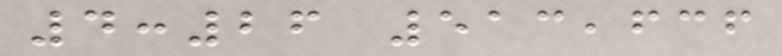4:26 513,636
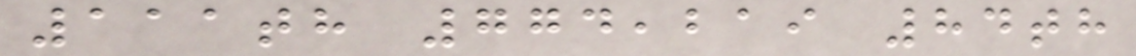111th 774,219 84th
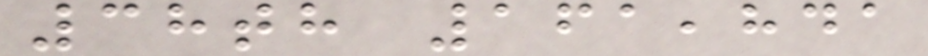38th 161,841
